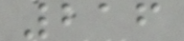216
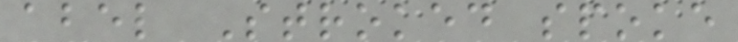abel Stroked spoke
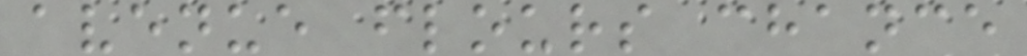avenue flours chance
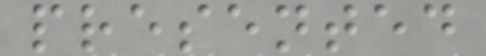presented
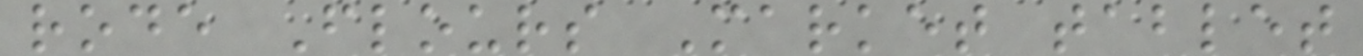rode Flours Market tablet
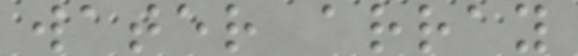water array
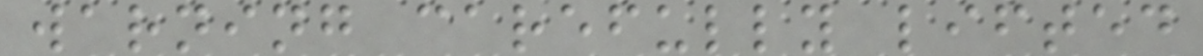warning carefully lifted
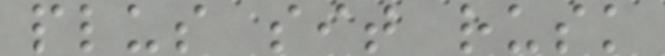plus sit rusk
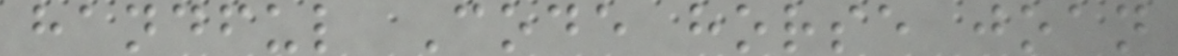handful Code horse joan
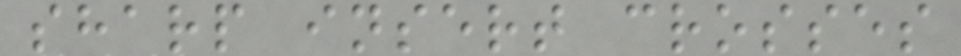sharp insert crosses
